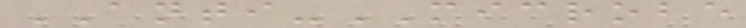ANTI-MICROBE
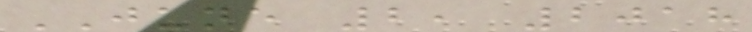JUNE 2, 2018
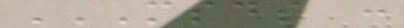MSDS :
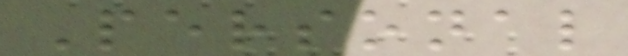Personal
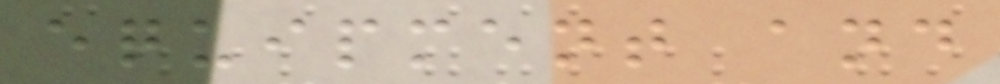equipment and
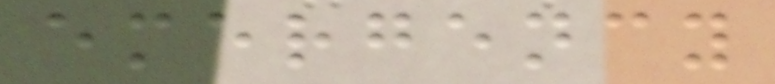emergency
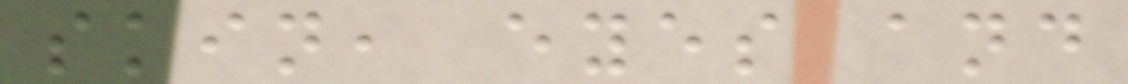skin, eyes and
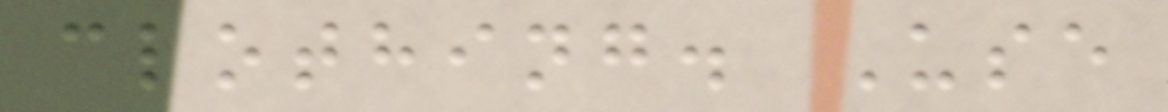clothing. Use
